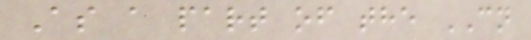As a part of the CN
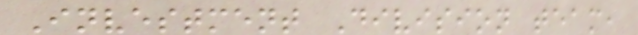Investment Division team,
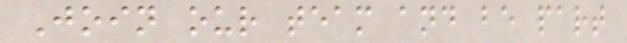Join our team and be part
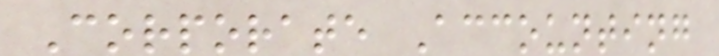Corporate Accounting
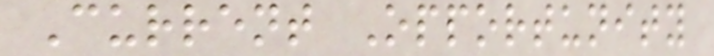Current Opportunity
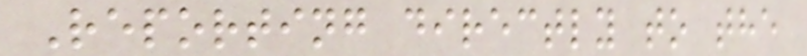Reporting directly to the
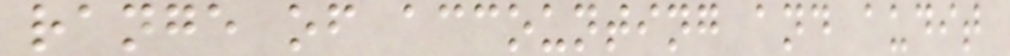range of accounting and audit
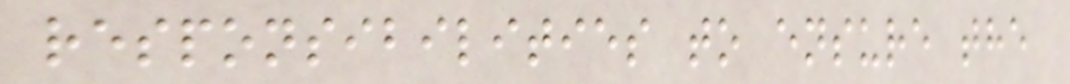responsibilities to ensure the
